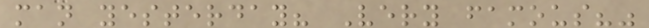man yesterday? Very famous?"
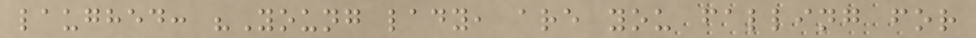laughed: "Young lady, are you falling for
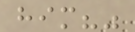him?"
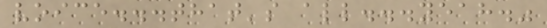voice...that's all...yeah."
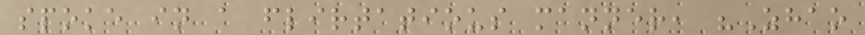spoke in a flirtatious manner, "Zhao
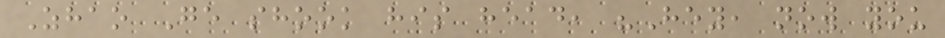Zhao Ge shook his head, "Hey, now you
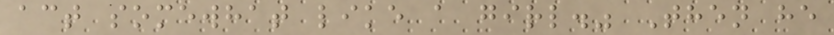act somewhat like a girl." Then he
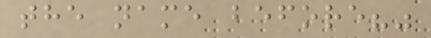the name before?"
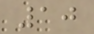10
